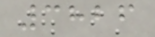3826
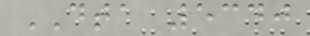DTA 5340
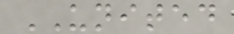UNITED
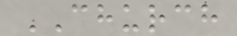CHURCH
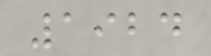1924
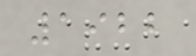1922
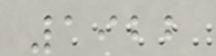1922
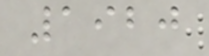1920
